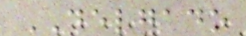DELGADO
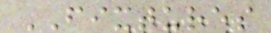FIXTURES
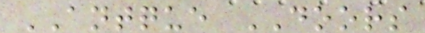ANTQUE DOORS
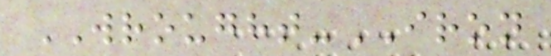WROUGHT-IRON
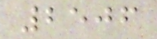2506
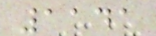1141
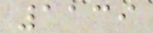1139
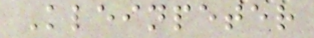Kleinpeter
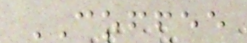COFFEE
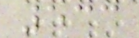533
